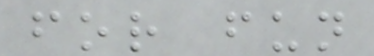for fun
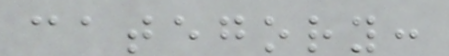category:
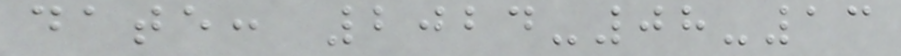date: 2024-08-13
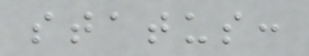status:
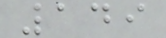149
